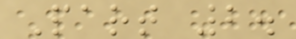Part 2.
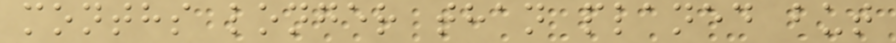months longer than planed but
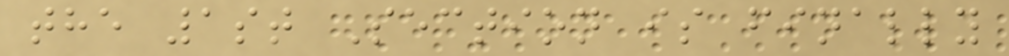the 1st Section is finally
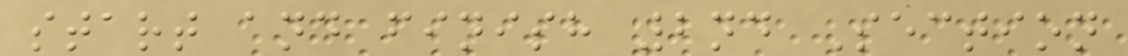start and finish 2nd Section
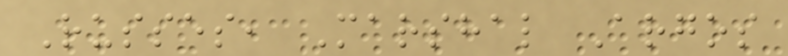Russes, Marshal Argos
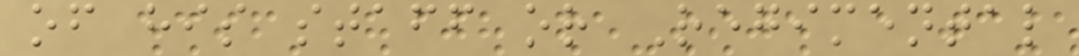of his staff or Regimental
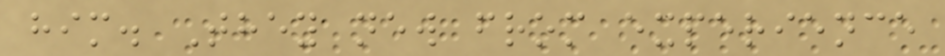him. They new from experience
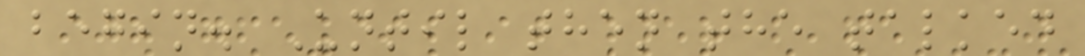begin. Until then the talked
